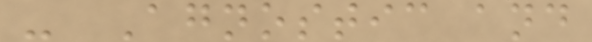- Agnostic and
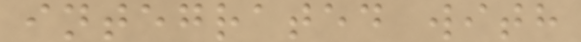integrated with
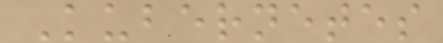Kubernetes
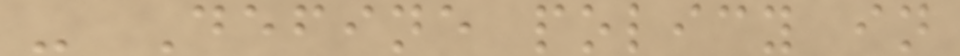- Define policy in
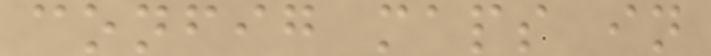config maps in
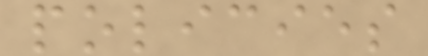policies
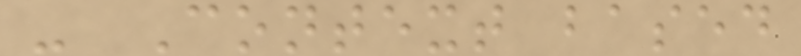- Context based
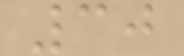30
